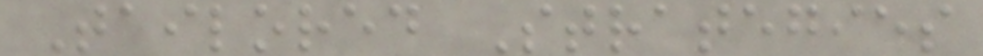Tailored Strategies
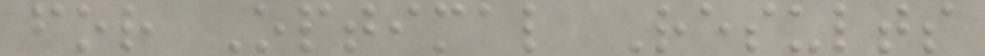for Optimal Results
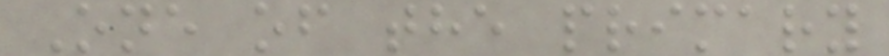One of the primary
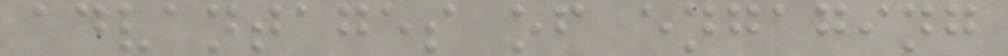advantages of engaging
